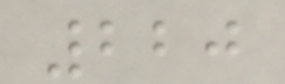220
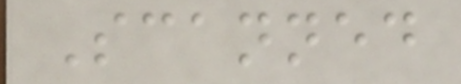Scanned
